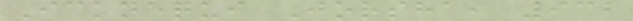Icknequi Jorsha, 932
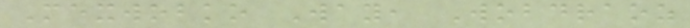Mexwobko Way, Wobdraoz
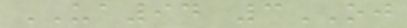UA94 3OJ
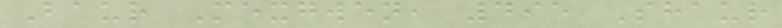Baur Mexgwen, 495 Shaur
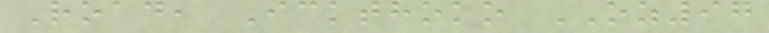Road, Ickthoko OZ97
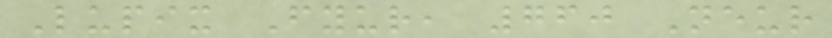Lupix Fyur, 760 Neur
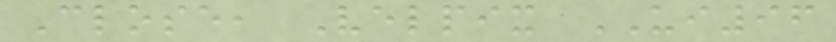Close, Velpix UI96
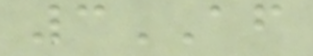3AF
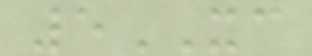5XC
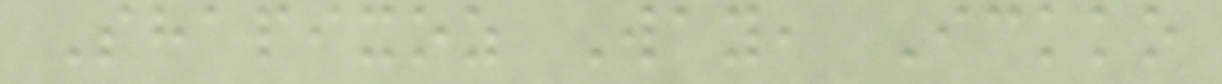Shapixoz Way, Ickko
